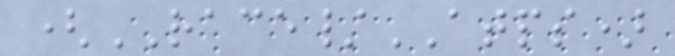(RACE/ATPS)
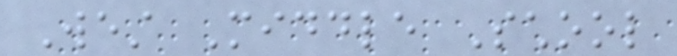West Middle School
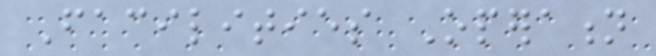Facilities Operation
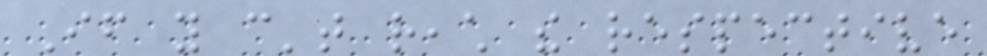If you can't reach the respective
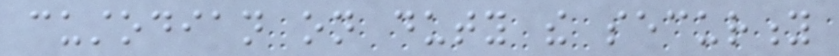custodian on duty the security
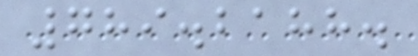789.2188.
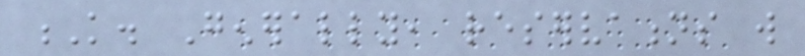K. Generally, reservations will
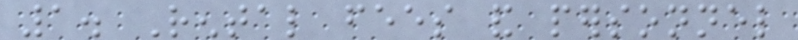1. Rental fees and personnel
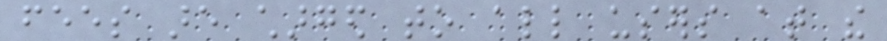fees are charged to all users at the
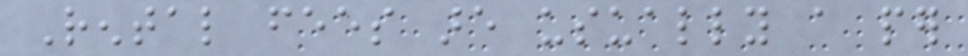Rental fees are usually a per
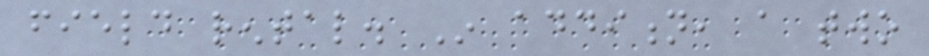field rental. In addition, a two
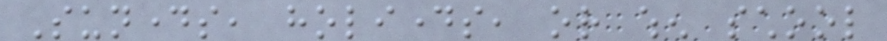Sundays, holidays, or when school
